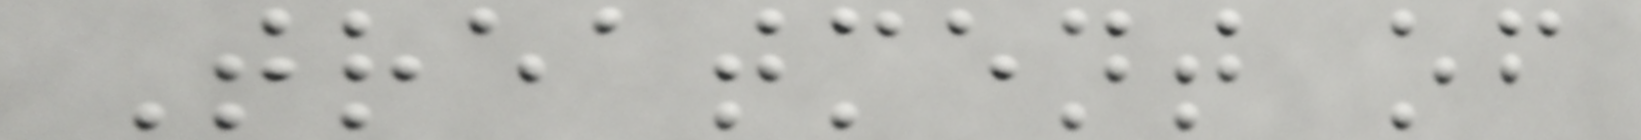Treatment of
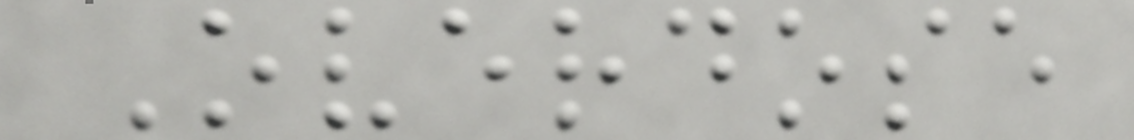Overdose
